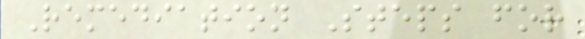Remediation Steps for
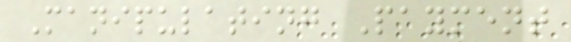Manipulating Payment
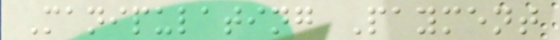Manipulating Payment
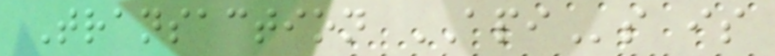Transaction APIs is
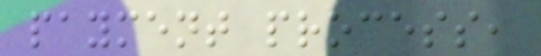payment process,
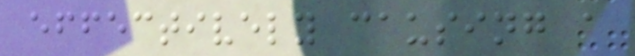effectively causing a
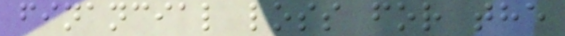financial loss for the
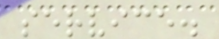service.
